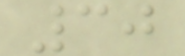30
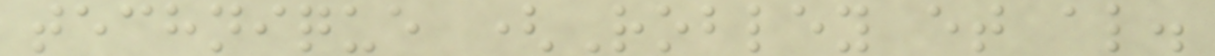technique (Robley et al.
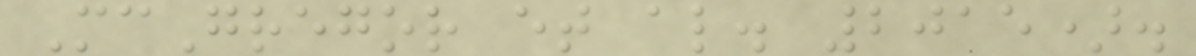McGregor et al. 2015).
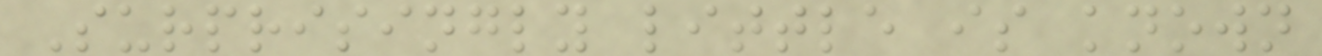Surprisingly little is known
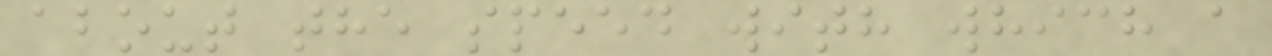about the speed with which a
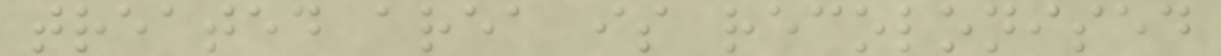treated area is recolonised
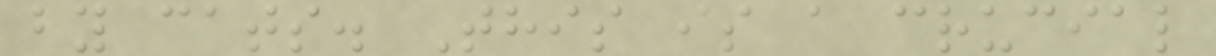by cats. This is a crucial
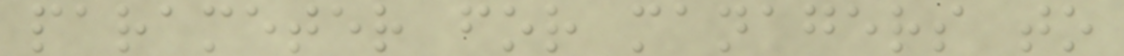parameter for managers to
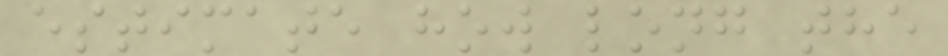estimate how long the
